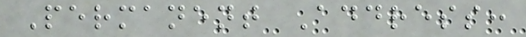Permanent Address:
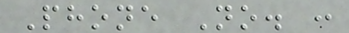Phone No. :
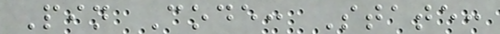Pin Code: State:
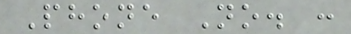Phone No. :
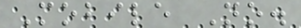Mobile No.
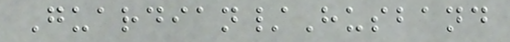Guardian/Husband
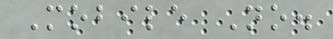Mobile No.
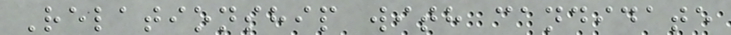Relationship with candidate
